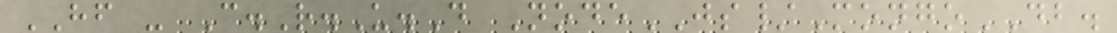HF - C.R.U.D NodeJS/MongoDB.
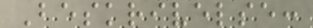Beskrivelse:
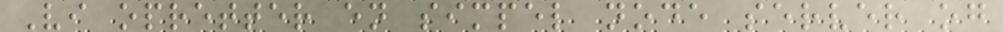Vi opretter en simpel node server og
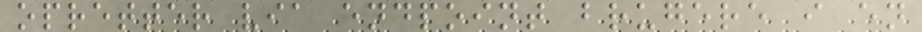opretter via endpoint brugere i en
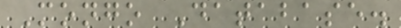Mongo Database.
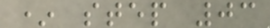* step 03
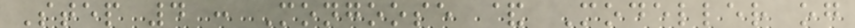Step 4 : Mongoose & Modeller og
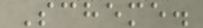Scheme.
